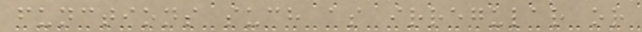functions such as irregular or
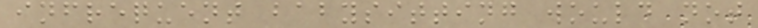infrequent babysitting would not
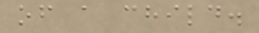of a child.
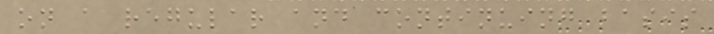on a regular and continuing basis
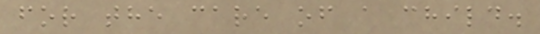for the care of a child.
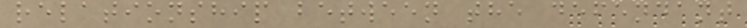relationship between the defendant
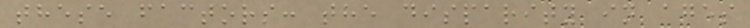these factors: the disparity in ages
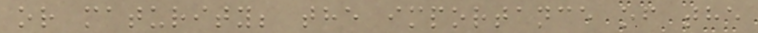or maturity; the importance of the
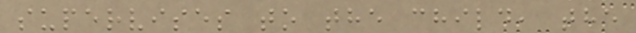supervises to the child, the
